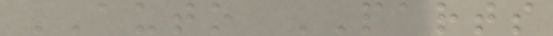AUTO PARTS
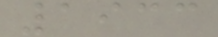1933
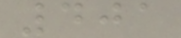401
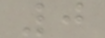0
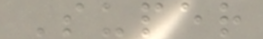Super
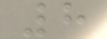8
